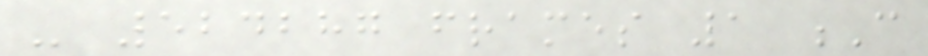- 524287 frames 1 C
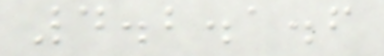4.2.1.6
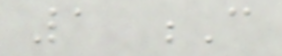1 C
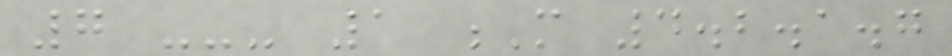7 --- 1 M 4.2.1.7
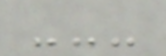---
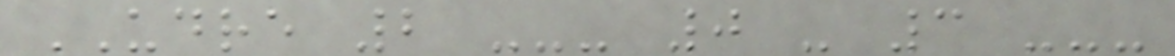UDRE 2 --- 0 - 3 ---
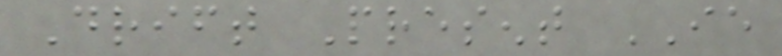Drift Present IE
